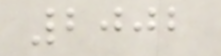2002
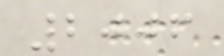2006
